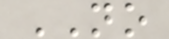NO
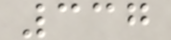337
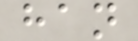han
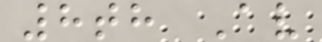8th Av
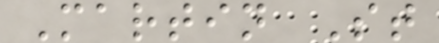Martin St
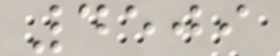4509
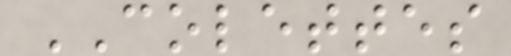COLETTES
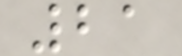21
